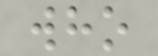who
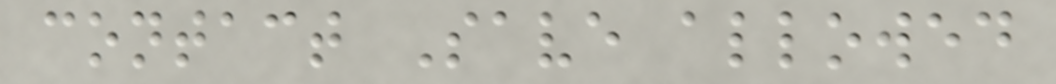contact Save allowed
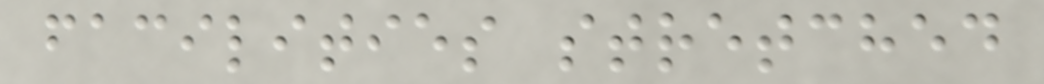facilities stretched
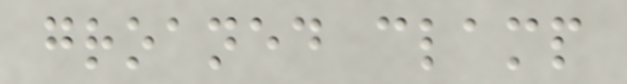groaned clamp
